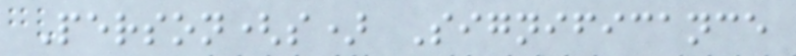Person(s) Significance
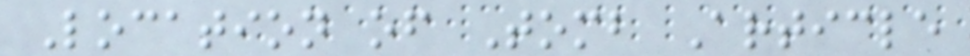Location of Tomb Article
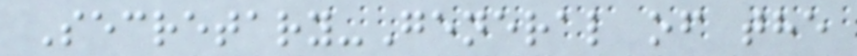Secretary-General of the
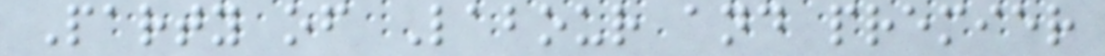Party of Labour and premier
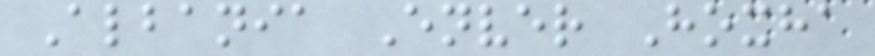Albania Enver Hoxha
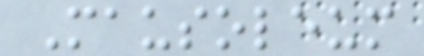Mausoleum
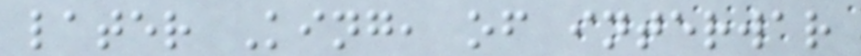later King, of interwar
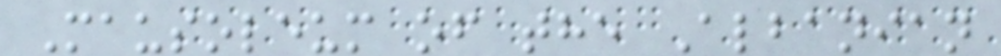Mausoleum of the Albanian
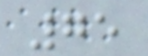75
